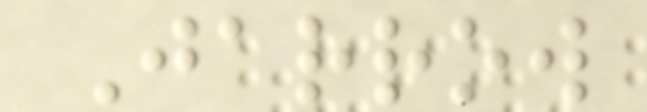Jarrow
